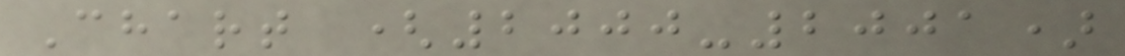Chart (2000-2001)
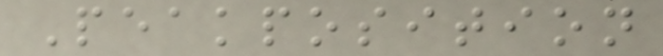Peakposition
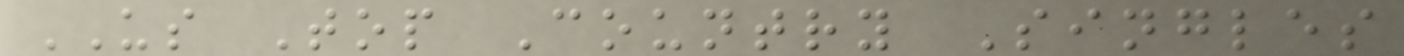US Top Country Singles
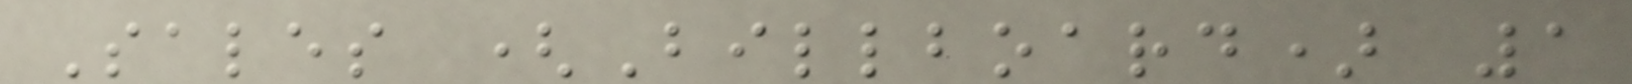Sales (Billboard) 1
